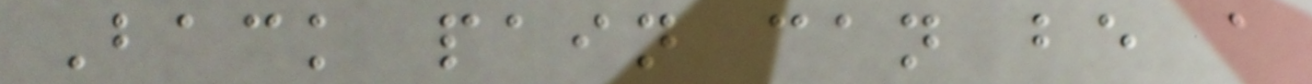Back pain can be a
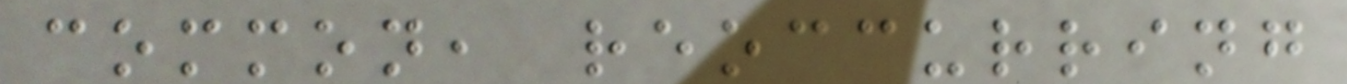common, reoccurring
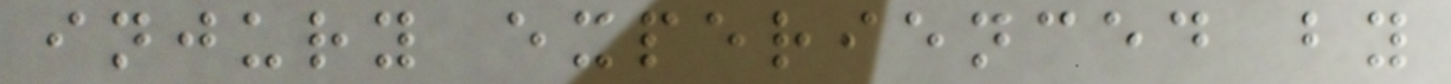injury experienced by
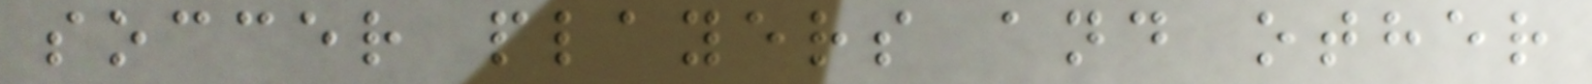soccer players and other
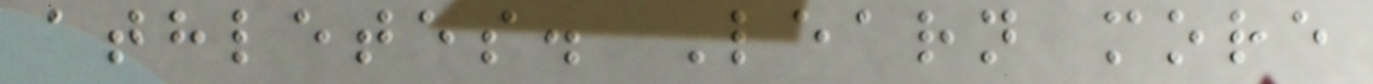athletes. Learn more
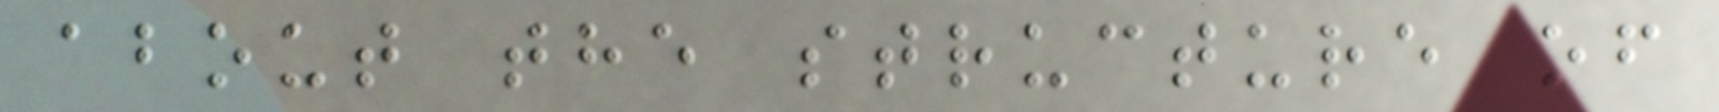about the structure of
